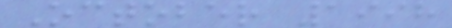October 1998
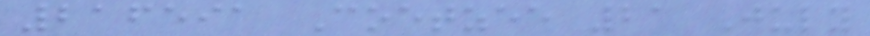216591 Coetzee 21 July
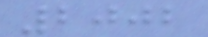2002
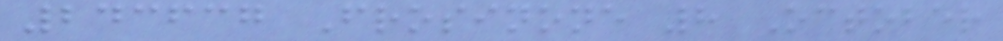243637 Frosinone 8 October
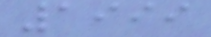1999
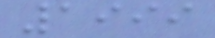1999
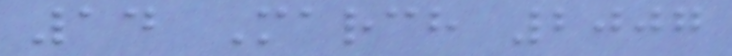14 March 2007
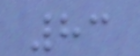83
